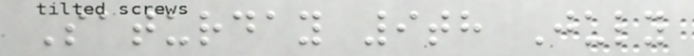Saturday 9th July
